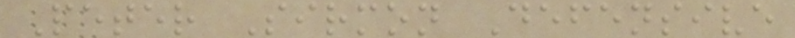Peter Sirmon Defensive
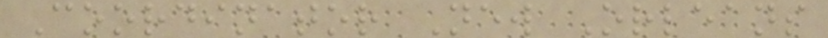Coordinator New Orleans
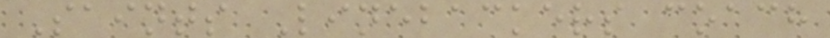Saints Linebackers coach
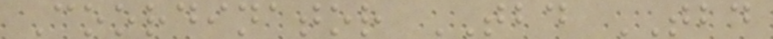Coordinator TBD TBD
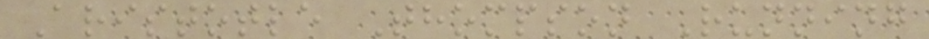Aristotle Thompson Running
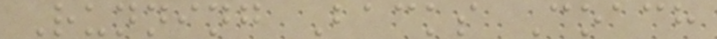Running Backs Coach
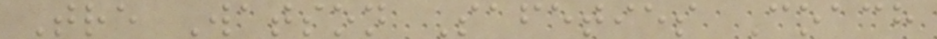Tre Watson Safeties Coach
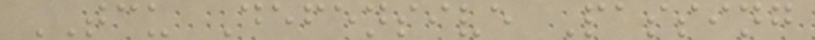TCU Defensive Passing
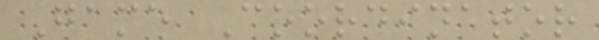Game Coordinator
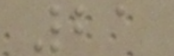21
